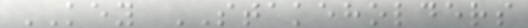KEY STAKEHOLDERS
